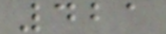421
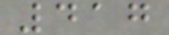417
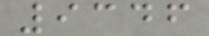9346
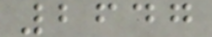2647
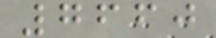7660
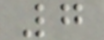7
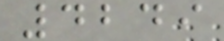4249
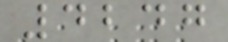4247
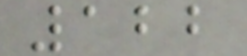122
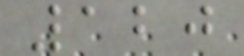120
